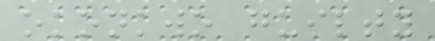okonkwo guilty
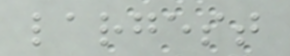largest
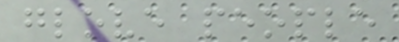glove people
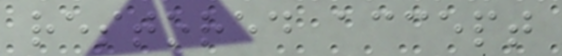restored accept
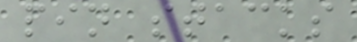pin stacks
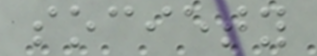society
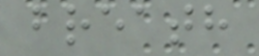breath
